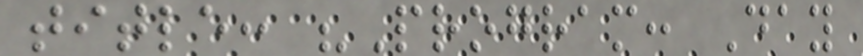title: "Program: Day
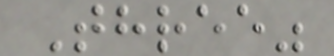Three"
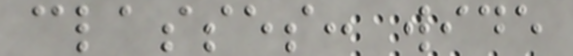classes: wide
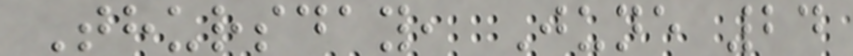Thursday, June 24
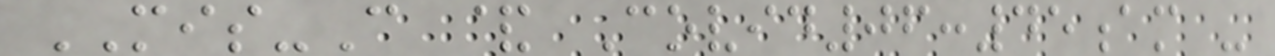MIS-C & Covid06:45am -
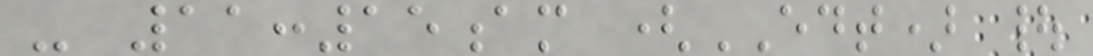- 11:15am (EDT) |
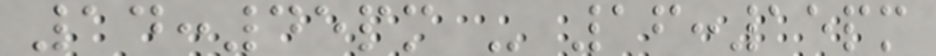14:45pm - 16:15pm
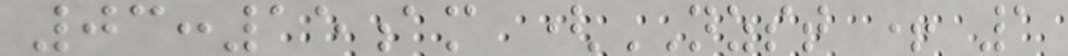03:15am (NZST + 1
